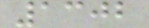1302
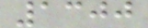1300
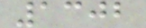1302
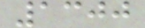1300
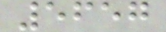5657
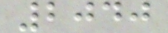2040
